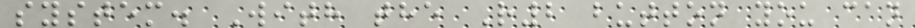system. With the R2 button you can
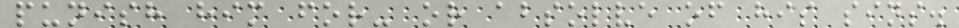punish him for- or absolve of his sins.
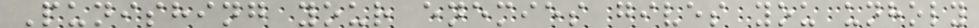Punishing your enemies gives you unholy
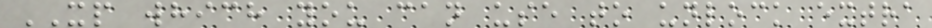XP which you can use to unlock extra
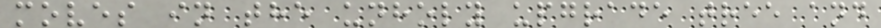moves in the unholy upgrade tree and
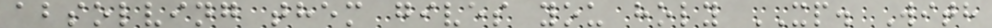absolving them gives you holy XP. With
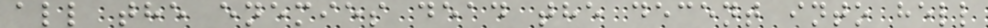all the enemies dead the decent into hell
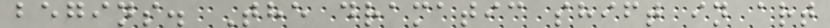begins. The dramatic shift in art
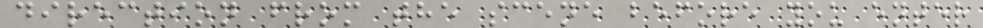direction from the scene before you enter
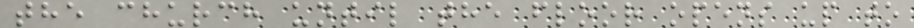the church until the floor opens up to
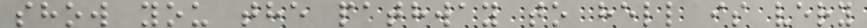show you the pathway to hell is very
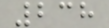238
